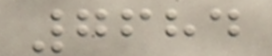7684
